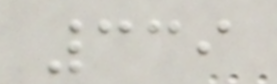339
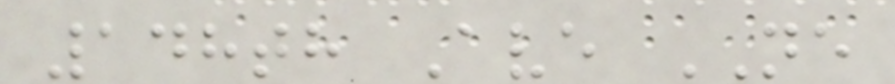148th Ave NE
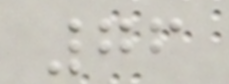76
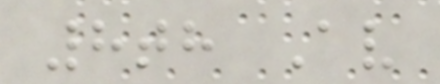8th Av
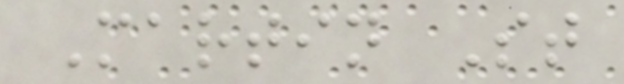Martin St
